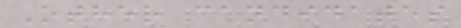Other candidates
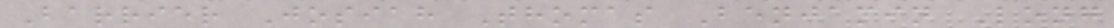Barrier Josiah Thomas Benjamin Long
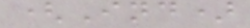(Ind)
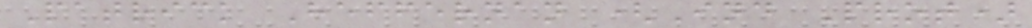Patrick Heffernan (Ind Prot)
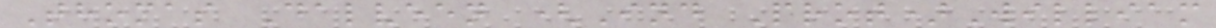Thomas Dalveen (Ind Prot)William
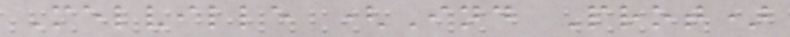Melville (Ind Prot)
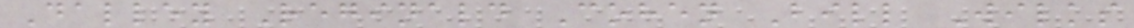Dalley Reginald Cohen Bill Wilks
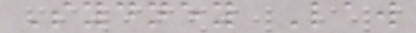Sydney Law
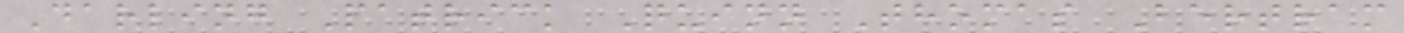Darling Patrick Quinn Thomas Bertram
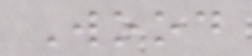Wood
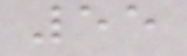55
